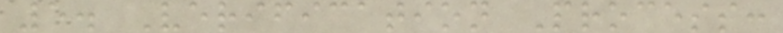5. Verification Process:
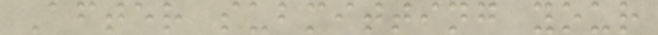After submitting your
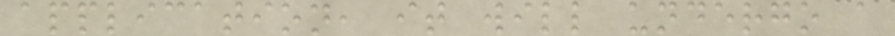application, it will undergo a
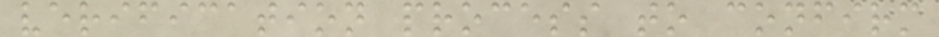verification process to confirm
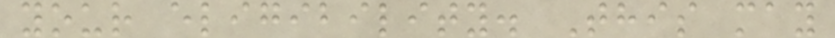your eligibility. This may
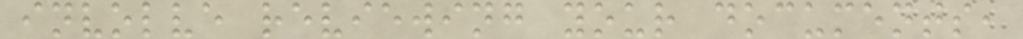involve reviewing your documents,
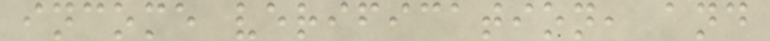income verification, and
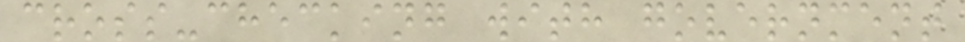cross-checking with government
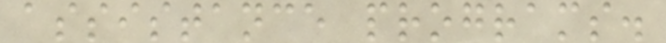assistance programs.
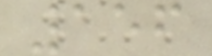156
